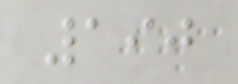190
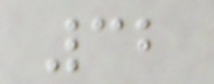32
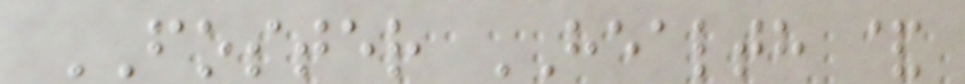FOSTER HEALTH &
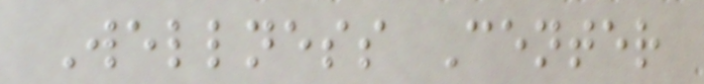Wellness Center
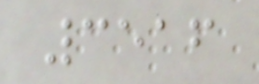3516
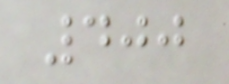400
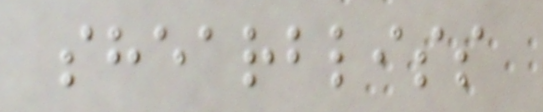shearbliss
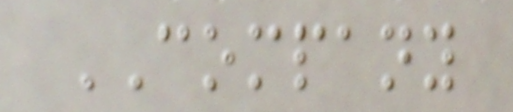COMPANY
